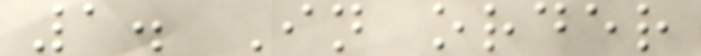1. In order
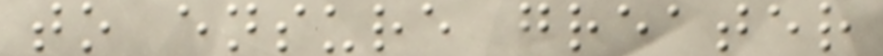to ensure greater
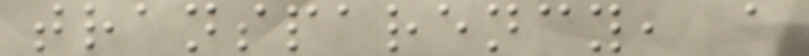transparency, a
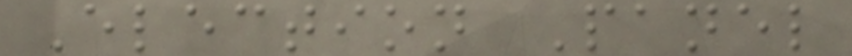Election Panel
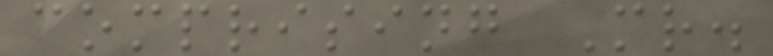comprising Mr.
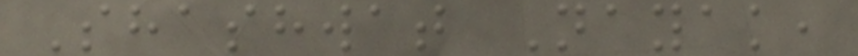Shashwat Nayak,
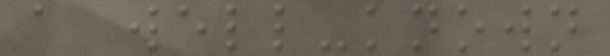a well-known
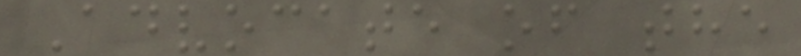Advocate of the
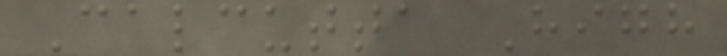Calcutta High
